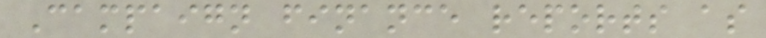Campaign finance reports as
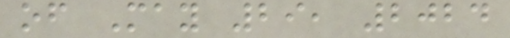of May 29, 2024
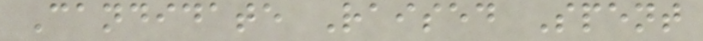Candidate Raised Spent
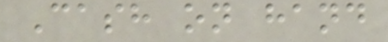Cash on hand
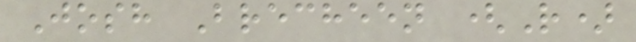Josh Brecheen (R)
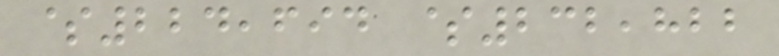$224,694 $232,822
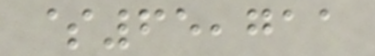$65,711
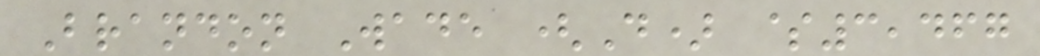Brandon Wade (D) $3,467
